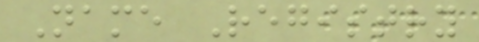Name Registry
